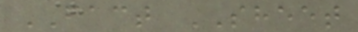FACT SHEET
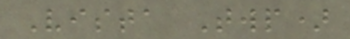Vista Twp)
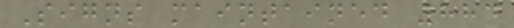Signs maintained 884
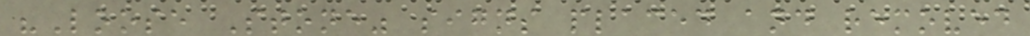"Loose Stone" signs placed and removed
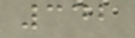342
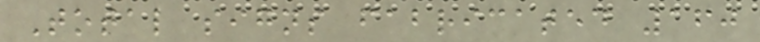Total signs fabricated 160
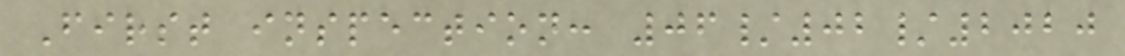First inspection: 06/02/2020
